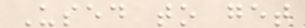Used to get
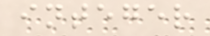integer
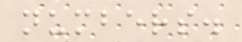numbers.
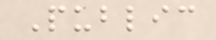Public
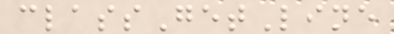classGetLine
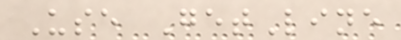Use GetLine
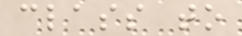class to
